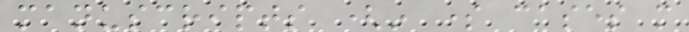manuscripts (in some cases more
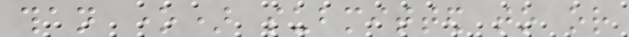than one) submitted to or
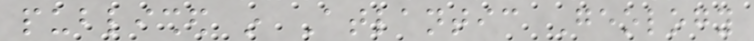published in Atlantic Geology
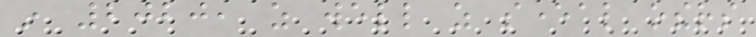in 2020, as well as several others
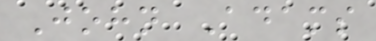John Adams
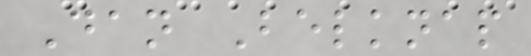Dan Belknap
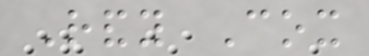Randy Cox
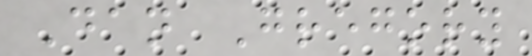Dan Gregory
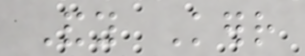Andy Kerr
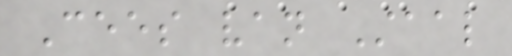Cees van Staal
